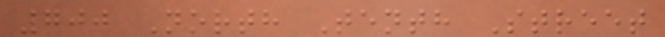700 North Tenth Street
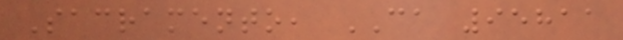Sacramento, CA 95811
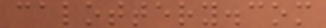calottery.com
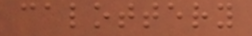calottery
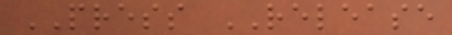PRESS RELEASE
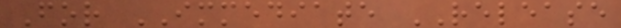For IMMEDIATE RELEASE
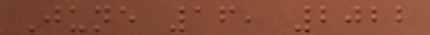June 16, 2022
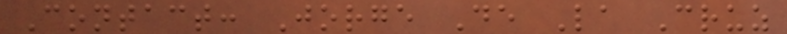Contact: Jorge De La Cruz
